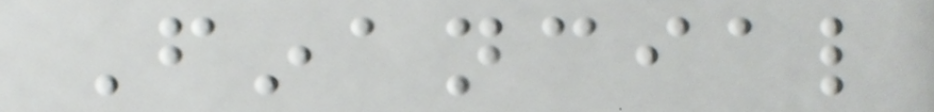Financial
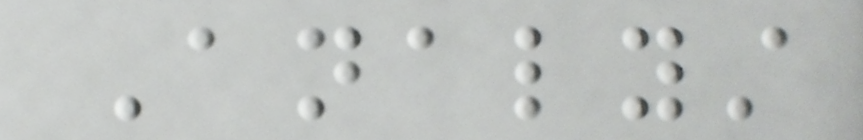Analyst
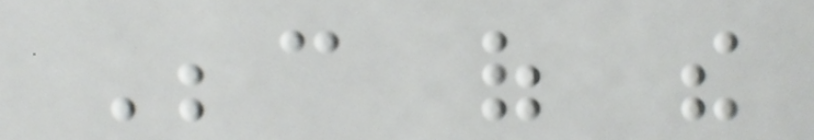Because of the
